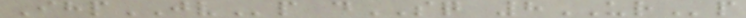IhpJVp dSQ 8URp
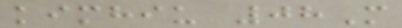kimhiu 08M
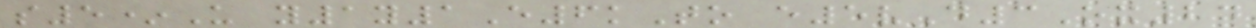s5*U y1y1E6kTo e5vD3Ox24
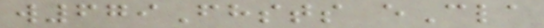w679Fhsts eCla
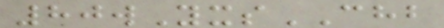80wYxsCHB
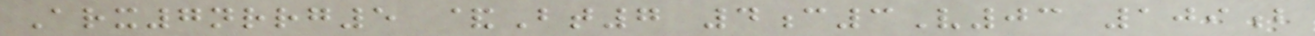Arx7nrrg5 &Bt7 4c3V03 109b
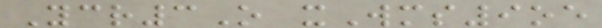Ycr3O xWms9oe
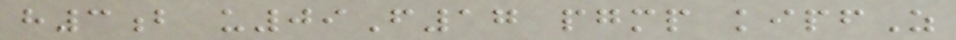h3b u09F17 pgmp kipfZ
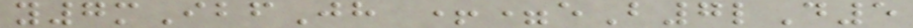y7mIbfJh +=eB7lD5
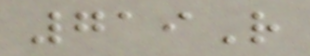719R
